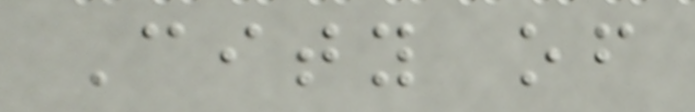City of
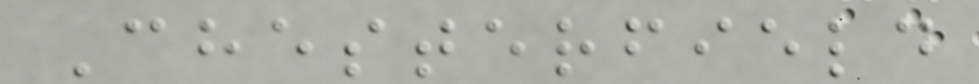Chesterfield
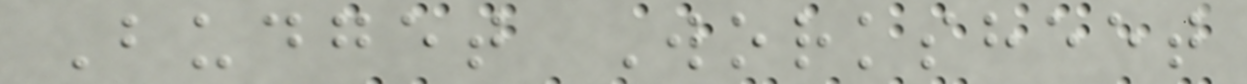Budget Worksheet
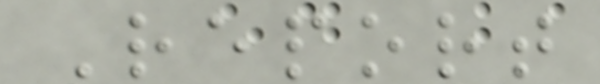Report
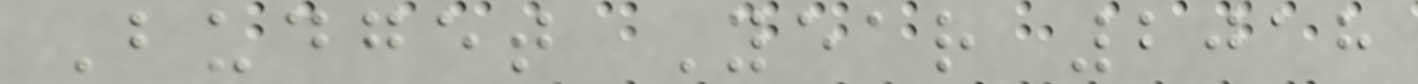Budget Year 2018
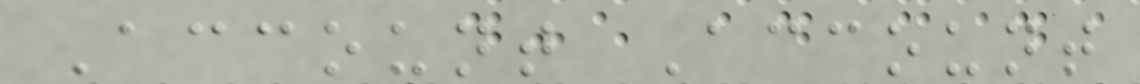Account Account
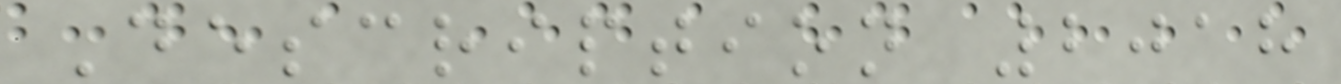Description 2018
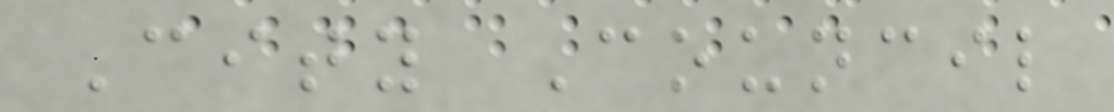City Council
